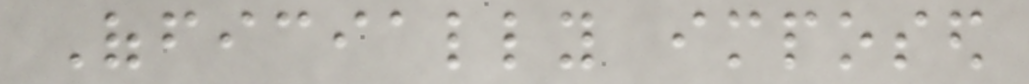Officially imposed
